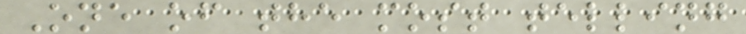One of the most telling
